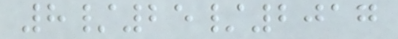8/25/2017
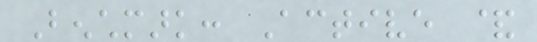Benchmark: Active &
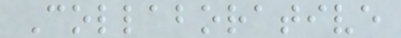Collaborative
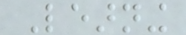Learning
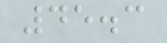45.3
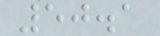50.1
